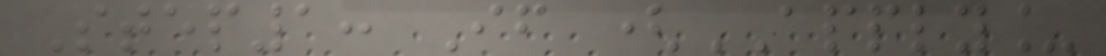Step1: If (APPLY_
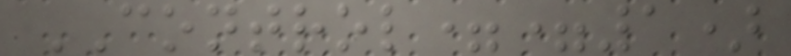CONTROL==1)
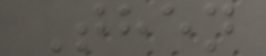Then
